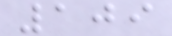109
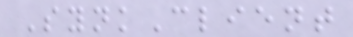SynkClient
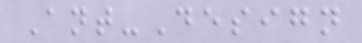Ant-Design
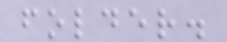folder.
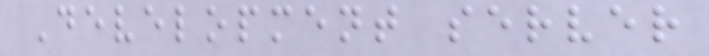Development server
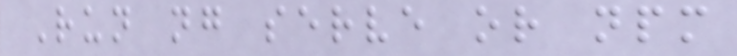Run ng serve or npm
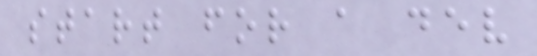start for a dev
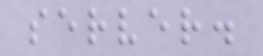server.
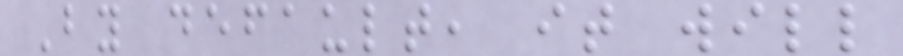By default, it will
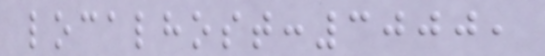localhost:3000,
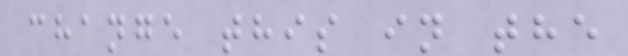change this in the
